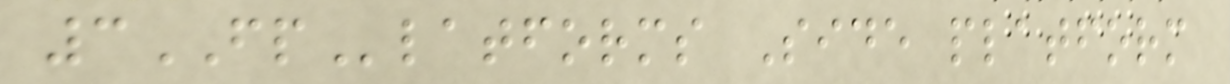3FPlatforms Side platform
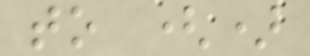to ()
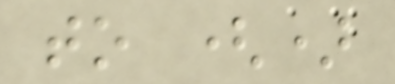to ()
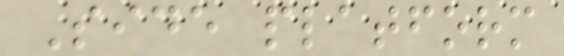Side platform
